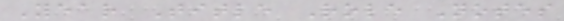Year Title Role Notes
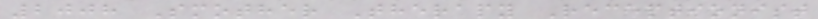2008 Smother Therapy Receptionist
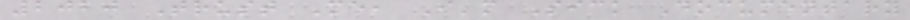2020 Trust Me, I'm Sick Documentary
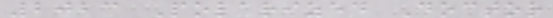2023 Polarized Doctor
